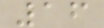16
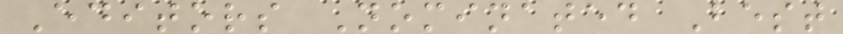Editors Nominated Best
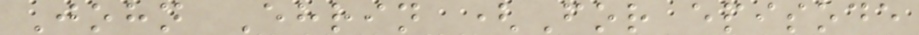John Ehrin (For episode
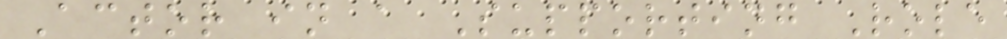Actor in a Supporting Role
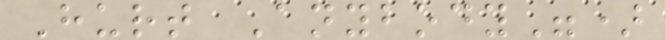Hurt Anybody")
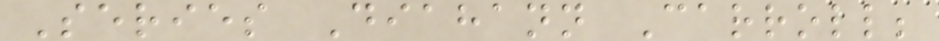Series Diahann Carroll;
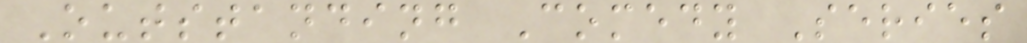Outstanding Comedy Series
